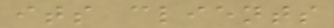its clients
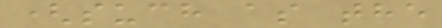(such as the
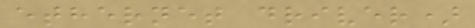ethernet driver)
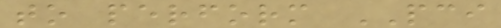to perform PCI
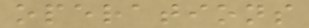operations
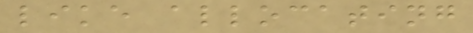like allocating
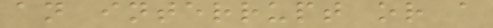an interrupt or a
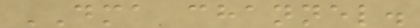DMA channel.
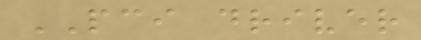PCI driver
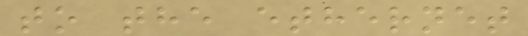to the ethernet
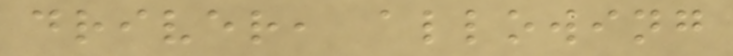driver, allowing
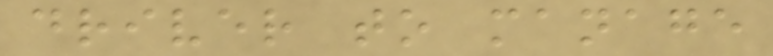driver to manage
